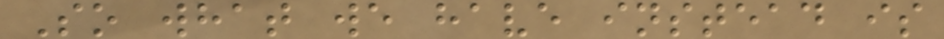So what we have instead is
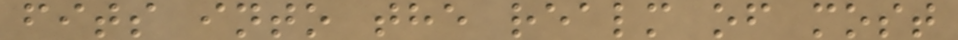fits into the realm of most
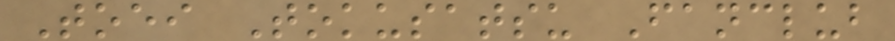Toei Tokusatsu Fanclub
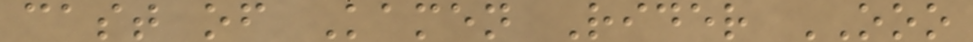cast of Kamen Rider OOO
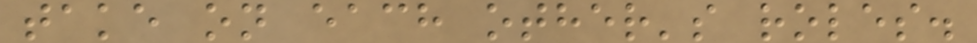take on each other's roles.
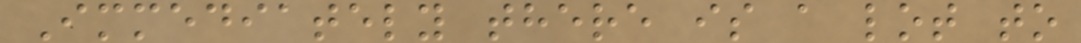Immediately there is a lot to
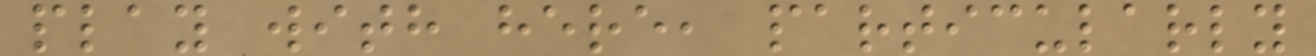play with here, particularly
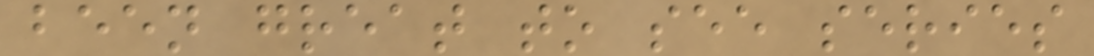been great to see series
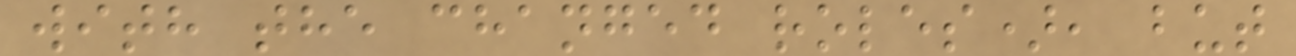with the changed roles), but
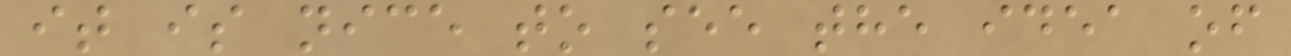it is nice to see the idea of
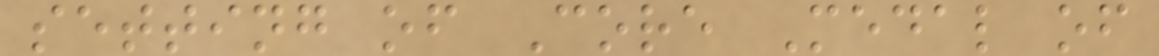setting of Core Medal of
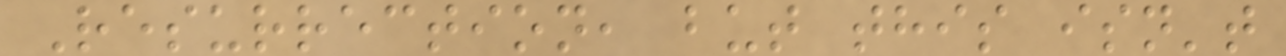Resurrection, but this isn't
